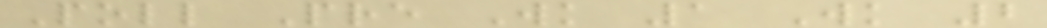Poll Pre Wk 1 Wk 2
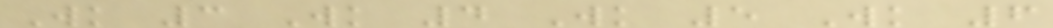Wk 3 Wk 4 Wk 5 Wk 6
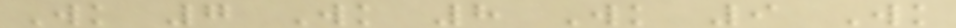Wk 7 Wk 8 Wk 9 Wk
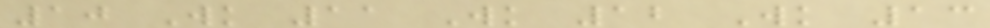10 Wk 11 Wk 12 Wk 13
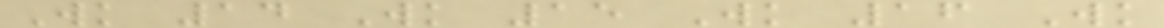Wk 14 Wk 15 Wk 16 Wk
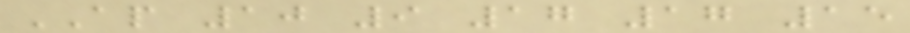AP 10 9 17 17 15
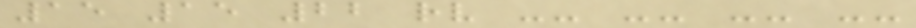15 15 22 rv -- -- -- --
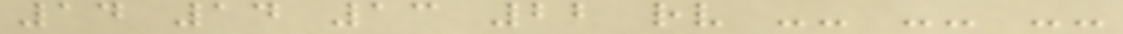14 14 13 22 rv -- -- --
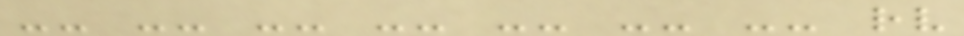-- -- -- -- -- -- -- rv
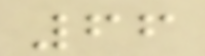66
